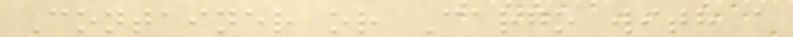Container or Cargo with a
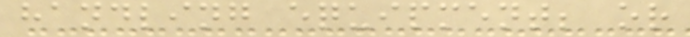handling equipment; or
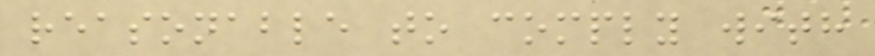reasonable to comply with
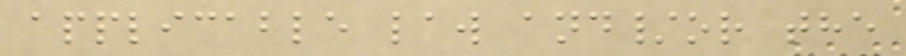applicable law and/or the
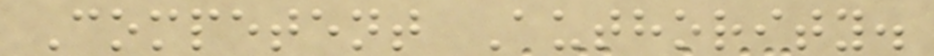Competent Authority.
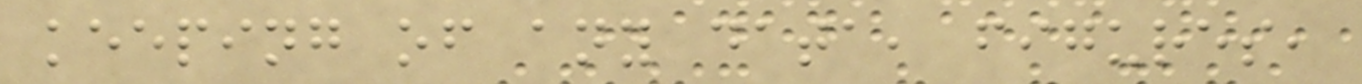keeping of any data, figures,
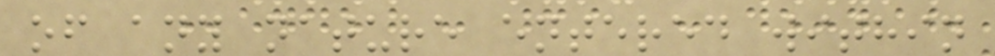of any nature entered within
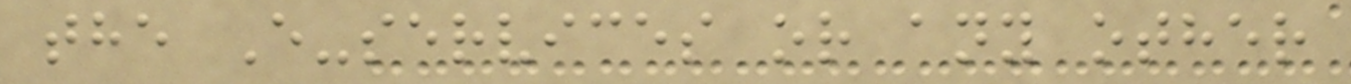the E-services or any other
